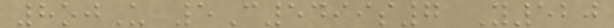8ojU 5C5499s7 Y520
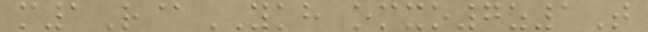m1R@YKH omxo7z1T
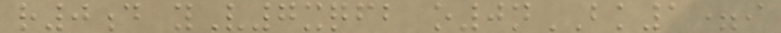r0d yV7xqfb o0nBK1=i
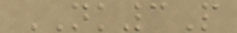NK3P
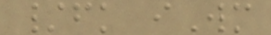/fk iWm
